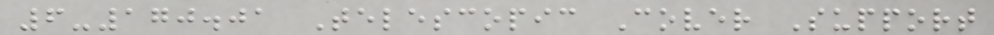6-170.01 Telescopic Cover Support
